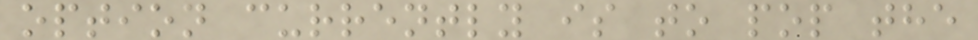option currently is to pop the
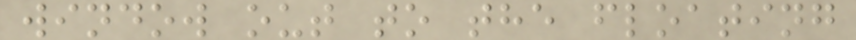window out to the floating
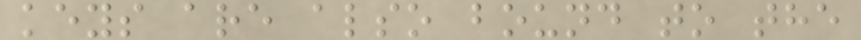keys are also bound to the
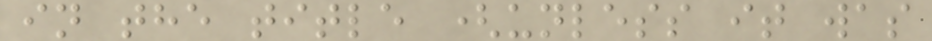in the title (unless it was
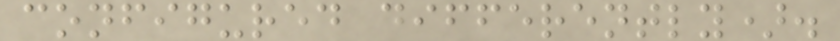configured differently).
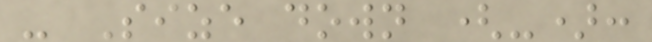- Size down (-):
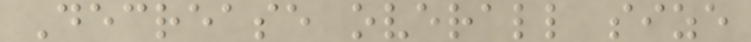Decrease overall size
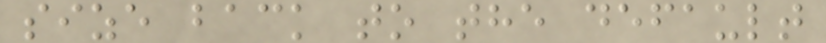size back to the default
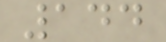144
